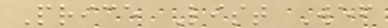Price List Wef
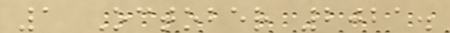1 October 2021.
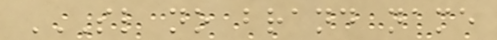SL NO BRAND NAME
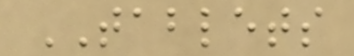TABLETS
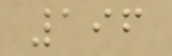196
